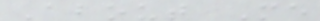About Me
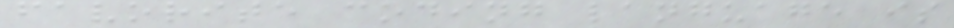favorite coding language is
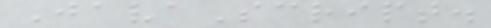JavaScript.
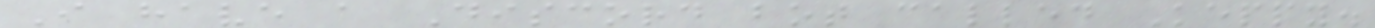I have a Discord bot called Keppy.
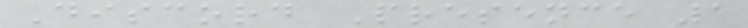Discord Presence 1
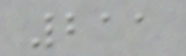211
